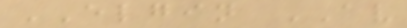ELGIN AV
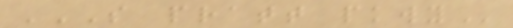S PRATT PKWY
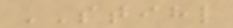STIHL
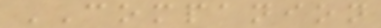COMPANION
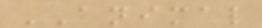ANIMAL
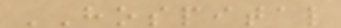HOSPITAL
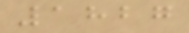1827
